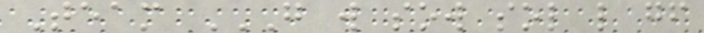Team G W SOW SOL L GF
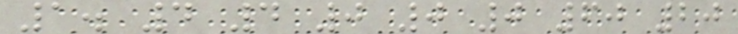1. 4 4 0 0 0 60 20
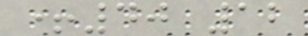+40 12
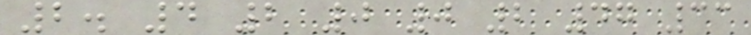2. 4 2 0 0 2 47 33
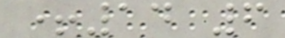+14 6
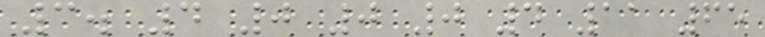3. 4 0 0 0 4 11 65
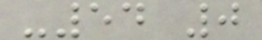-54 0
